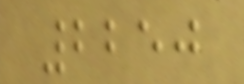2250
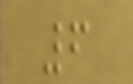6
